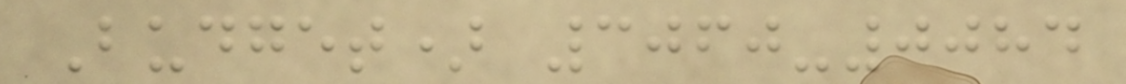Budget) 3060-0084
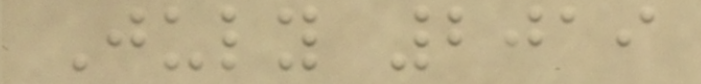July 2019
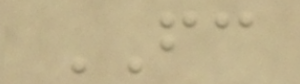FC
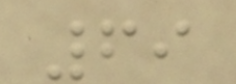69
